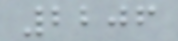2206
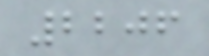2206
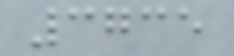3735
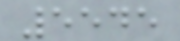5545
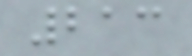213
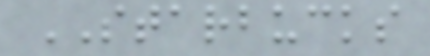STARBUCKS
